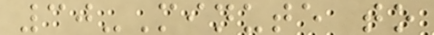30-Minute to
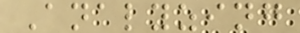Analyzing
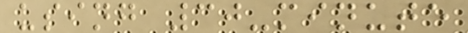using 30-minute
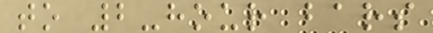to 2-hour bars
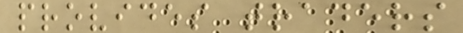provides traders
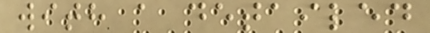with a detailed
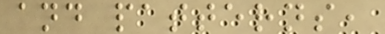and patterns,
